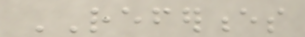REFERENCES
